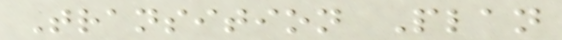Transition Plan
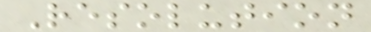Resolution
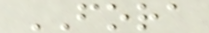FORA
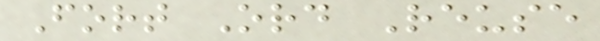Fort Ord Reuse
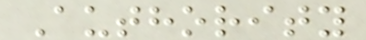Authority
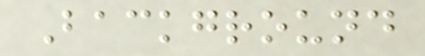Background
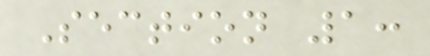Section 1:
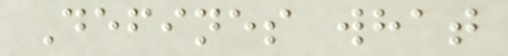Defines what
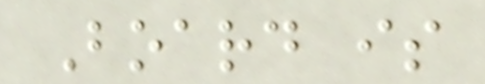Board is
